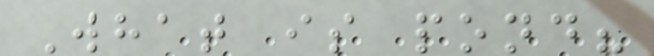What is pond?
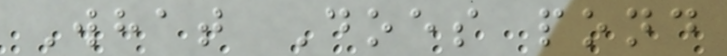What Does pond
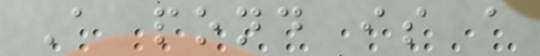A pond is a
